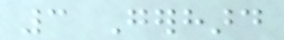3 Gerhard
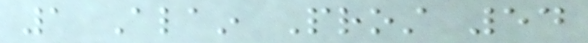1 Alain Prost 54
